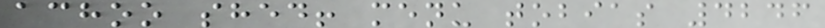achoo shed! menu tobias 4246
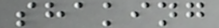shaking
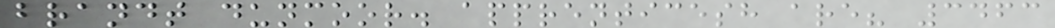brandt dunmoor. apprenticesh are? 3463
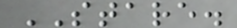STARE.
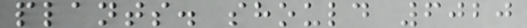plants. should 6020
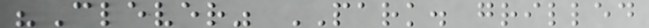"Clever" PARK. grilled
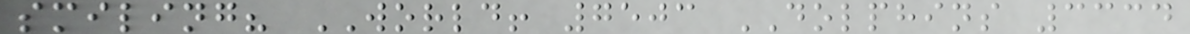smiling? WORLD! 7503 DOLPHINS 3334
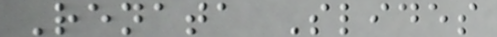Renata Slides
